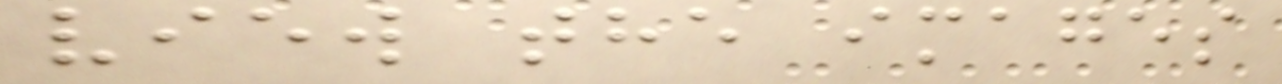view the images
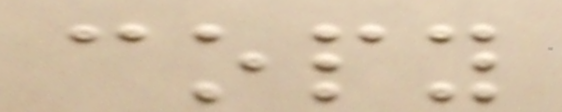copy
